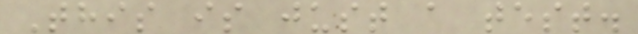This is just a test.
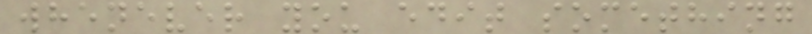whenever you edit something
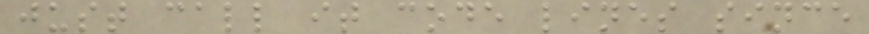just call it code lines since
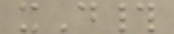xD#
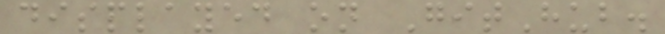displayed on GitHub.
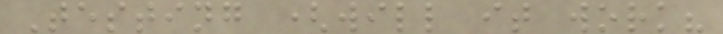Testing (will it work?
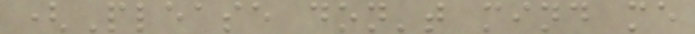(Please don't mind me
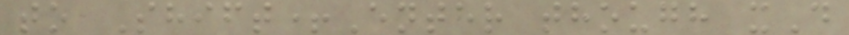to Shift+Enter though xD
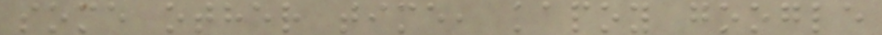some other time, kapoy google
